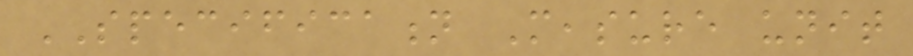SPECIFICATION Measure unit
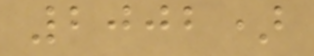2002)
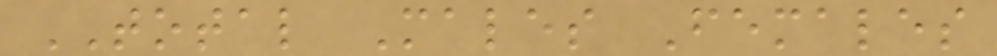TOTAL Males Females
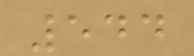544
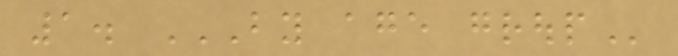1. BY AGE GROUP
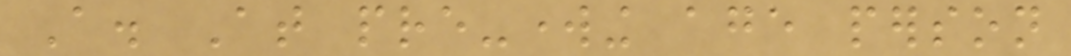A. At pre-working age person
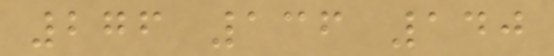276 136 140
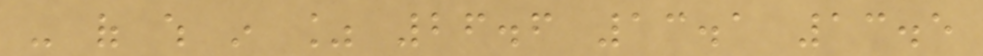- of which in % 26.6 13.1 13.5
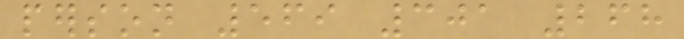person 569 301 268
